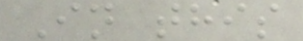In this
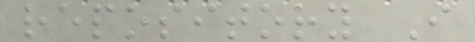repository I
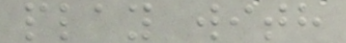play with
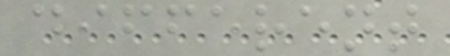different
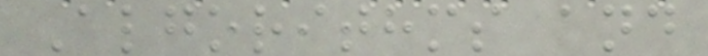Algorithms and
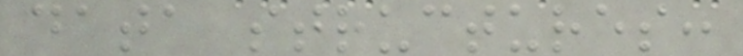data structures:
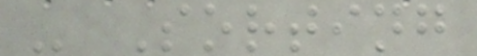- Sorting
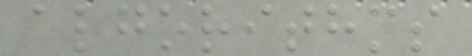algorithms
